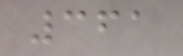361
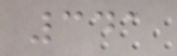341
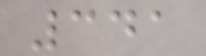341
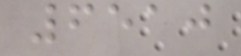6510
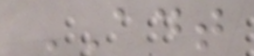ADT
